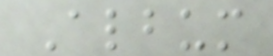Album
